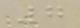7
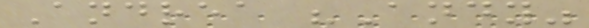Andrea "Andy"
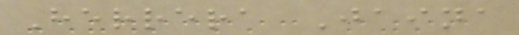Herrera Jaina
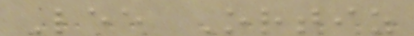Lee Ortiz
